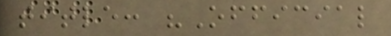title: "Official
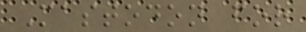Mastodon for
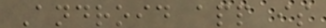Android app is
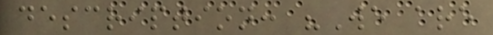description: "We are
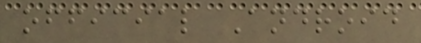official Android
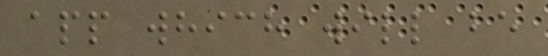app which will be
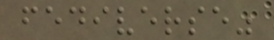fediverse"
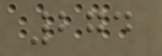274
